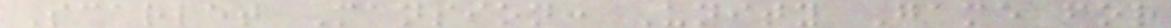Scarlet Mansion: Unity Game for
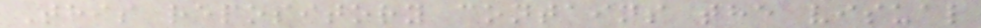This repository contains the visual
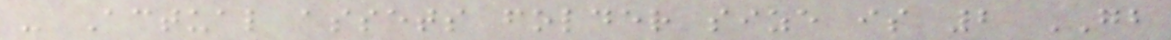- Actual assets folder size is 2 GB
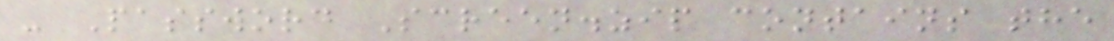- Password Screen.zip contains the
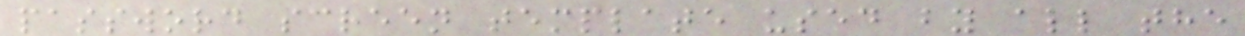password screen template used by all the
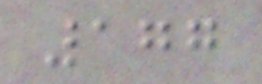177
